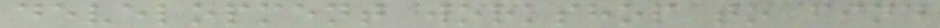development workshop to find
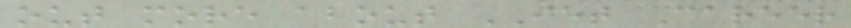out more about IET Career
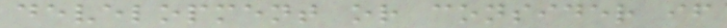development or consider if
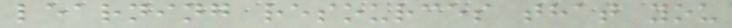learning resources that you
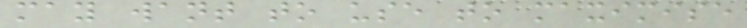may want to use to maximise
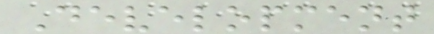Development
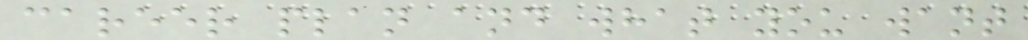career plan and what you want
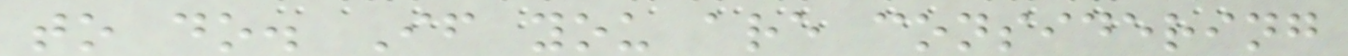to do. If you are considering
